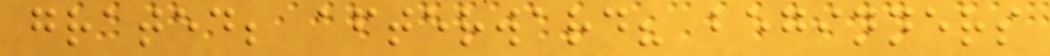grated; afterward? beginners
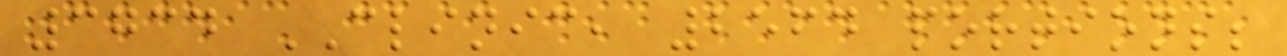3734 CLINIC, 2564 portions;
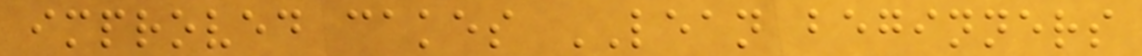improved cakes LEAN beginners
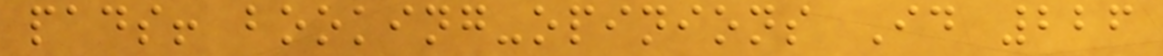pads! booking-opinions Id 226
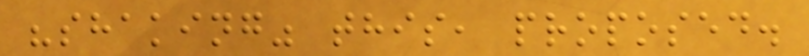"shaking" this, proposed.
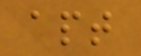apt
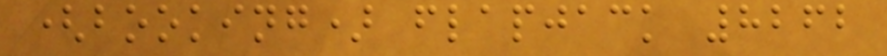(booking) flapjack 8262
